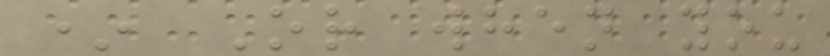* Or when you
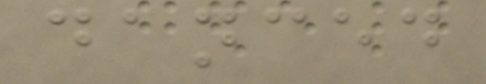danced
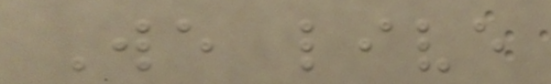We live
